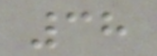38
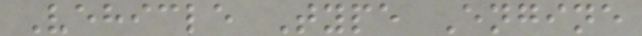Vehicle Type Engine
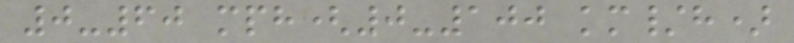0-60 mph(0-100 km/h)
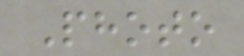Photo
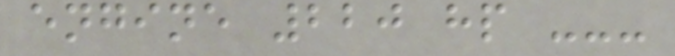engine 220 hp ---
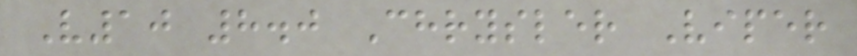V10 8.0 Chrysler Viper
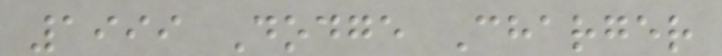1999 Dodge Charger
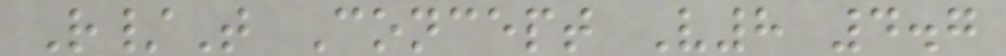R/T Concept V8 4.7
